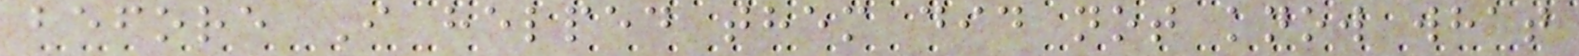before I helped them did not know what
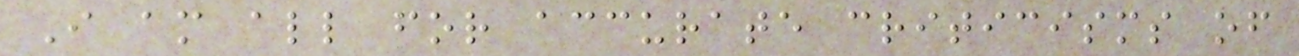I am all for accurate criticisms of
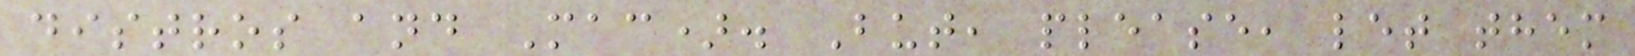distros and Mac). But, please, let them
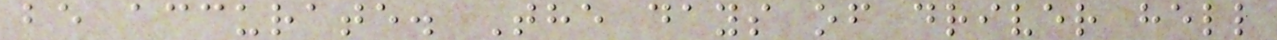be accurate. The days of driver hell
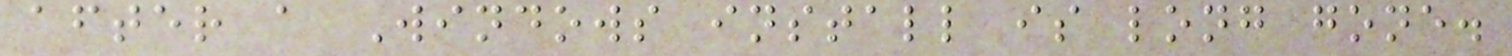after a Windows install is long gone.
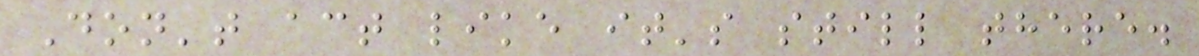Don't act like it's still there.
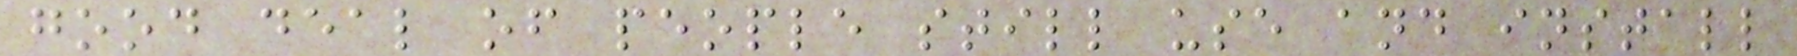good deal of people still use and install
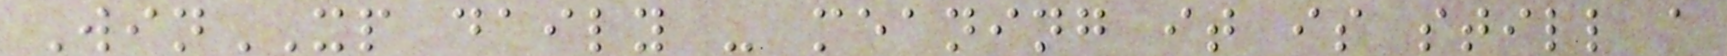WinXP daily - meaning it is still a
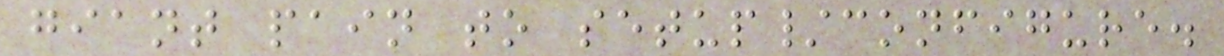giant pain to setup/configure.
